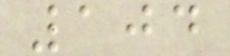104
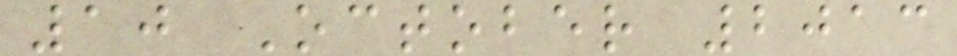10 October 2013
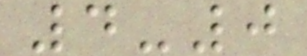4-0
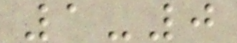1-0
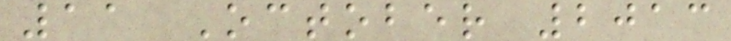11 October 2013
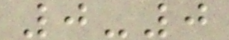0-0
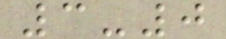3-0
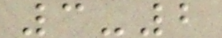3-2
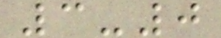3-0
